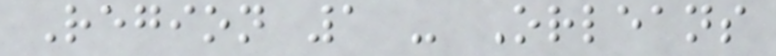Region 1 - Orleans
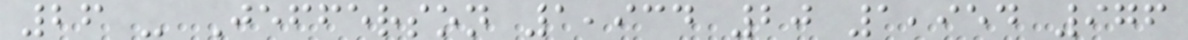26 - Jefferson 1,934 20 1,954 976
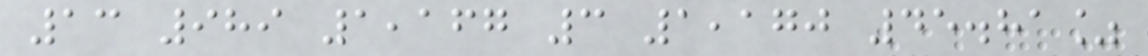13 989 1,167 3 1,170 45.81%
